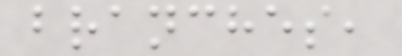branches,
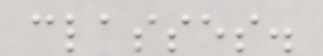classes.
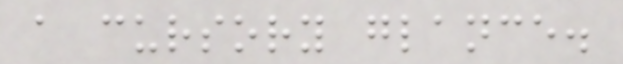a cursory glance.
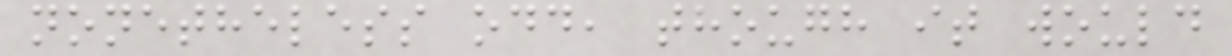nonetheless odd, though it would
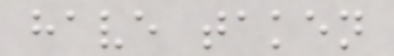have taken
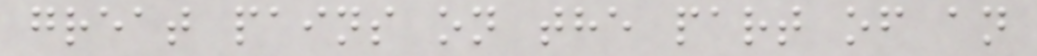great pains on the part of an
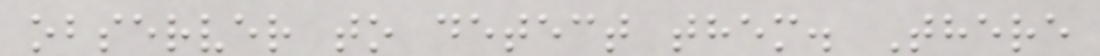observer to detect them. There
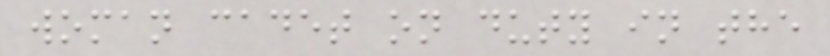woman cadet on duty in the
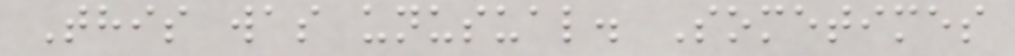This was unusual. Sometimes
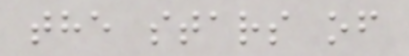the stars of
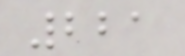221
